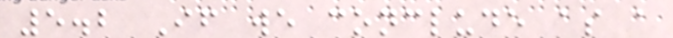5.2 If we conclude as a
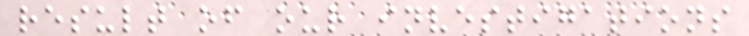result of our investigations
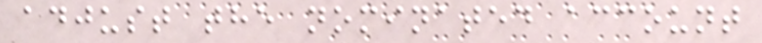adjust the nominated account
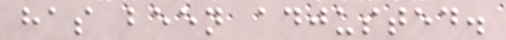has been adjusted.
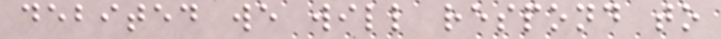debited we will respond to
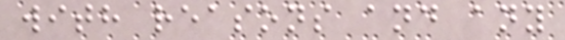with reasons and any
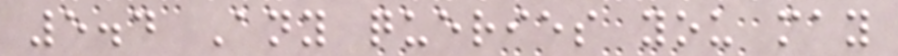5.4 Any queries you may
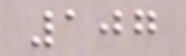107
